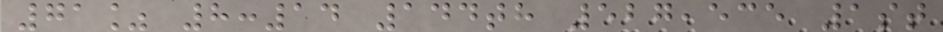71% 8:14 144th 527,535 1st
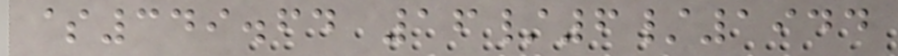$349.64 16/6/1944
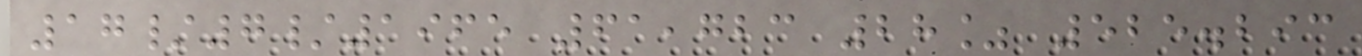17/7/1965 61,723 28% 525.293
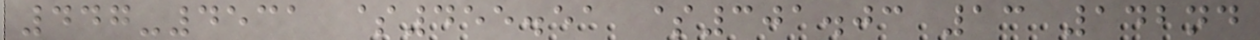447-4531 $455.51 $301.03 13 142nd
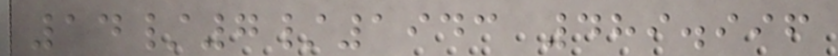14/7/1943 489.996
